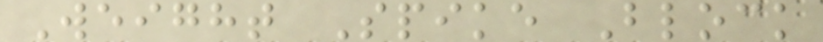Weight Spike Block
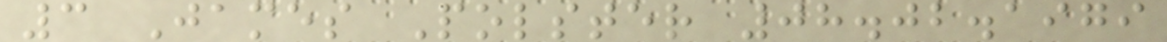3 James Polster 08.02.1979
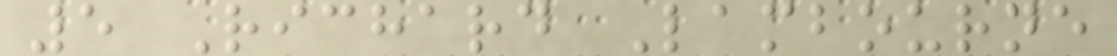5 Richard Lambourne
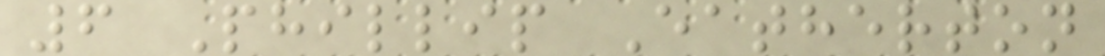6 Phillip Eatherton
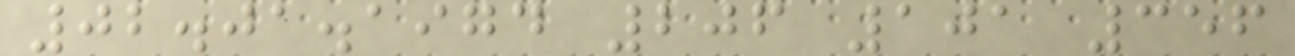02.01.1974 206 101 356
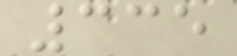335
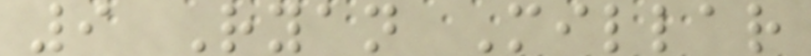9 Ryan Millar
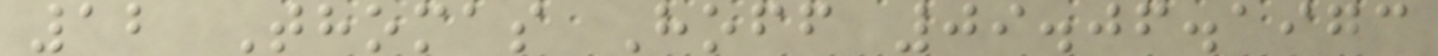12 Thomas Hoff 09.06.1973
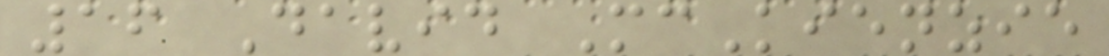16 David McKienzie
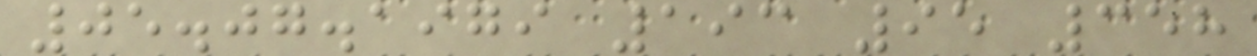05.07.1979 193 95 358
